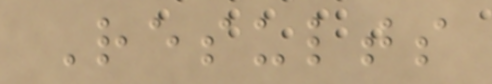Results
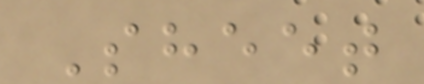Sheet
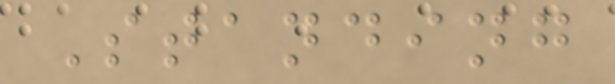Standing
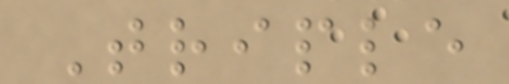Triple
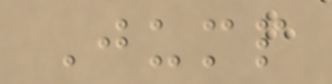Jump
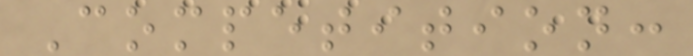Competition:
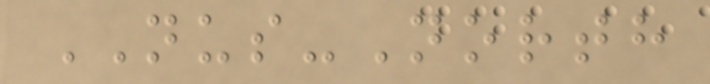NUS-North
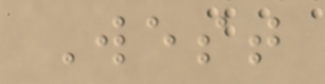West
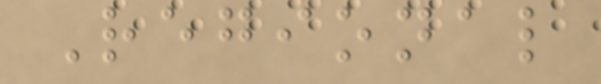Regional
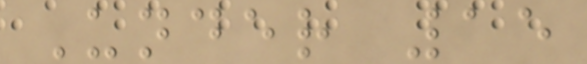Under 15
